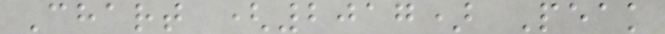Chart (2017) Peak
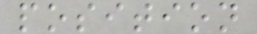position
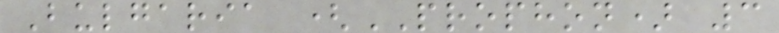Bulgaria (PROPHON) 3
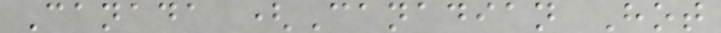Canada (Canadian Hot
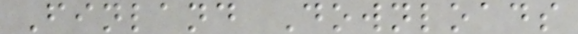Finland Downloads
